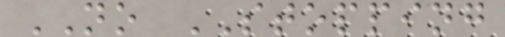NO STOPPING
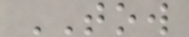TOW
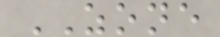ZONE
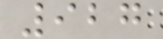927
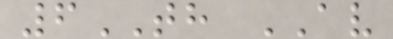6TH AV
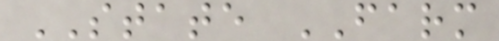STATE FARM
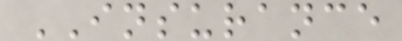INSURANCE
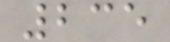235
